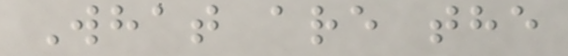What are the
